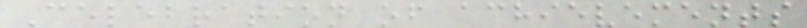Celebration of achievements
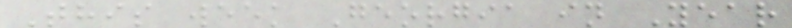This week Georgia in Year
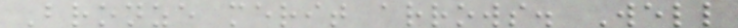Bronze merit arrows. Well
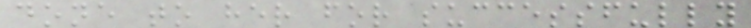done to her for successfully
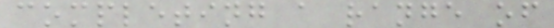completing a range of
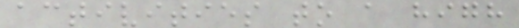activities to a high
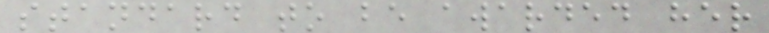standard to be awarded her
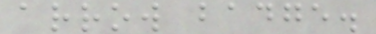arrow badge.
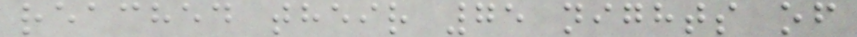reached their 75 nights of
